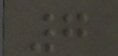7
